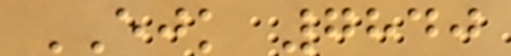EJK 7840
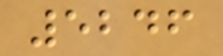5246
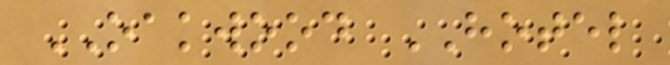OAKWOOD HOTEL
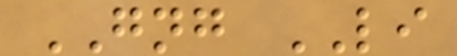GNG LI
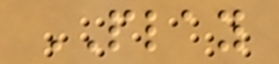PLAY
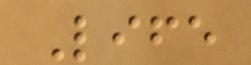Life
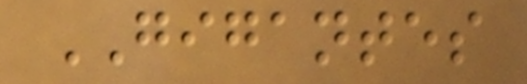GIGANTES
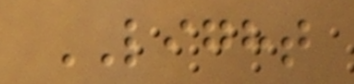LIGHT
